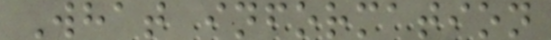What information
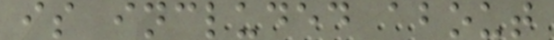is included about
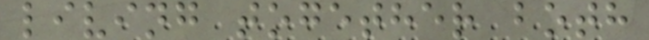living together both
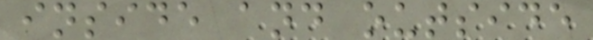inside and outside
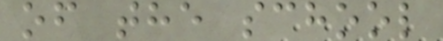of the school
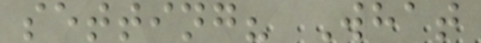setting? What
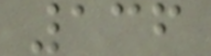136
